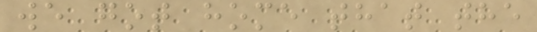we got home that the
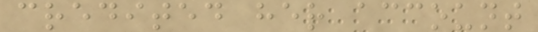credited her account
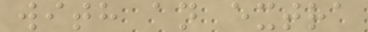with an extra
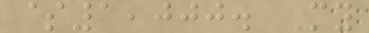$1,000. My
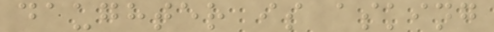daughter is asking
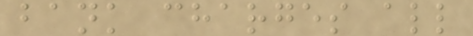bank charges all
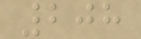208
